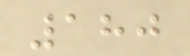180
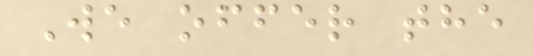We offer the
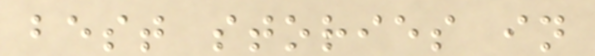best stories in
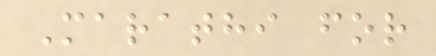Marathi for
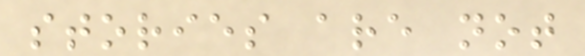stories are not
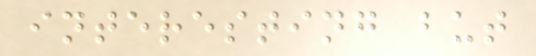interesting but
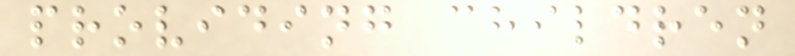providing children
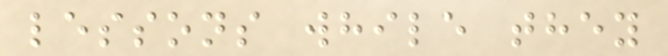lessons while they
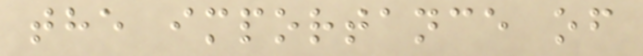the importance of
